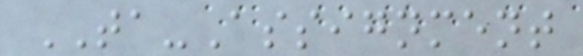TA-Assignment
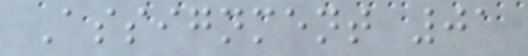Assignment 01
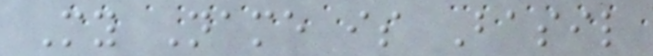My Name is Basil
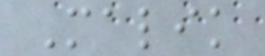Malik
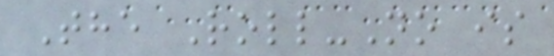The Roll-No is
